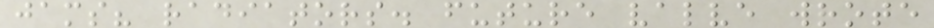jams? radiators. future valve wrote
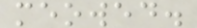meowed.
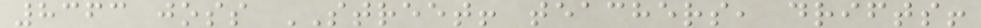8363 joss STREET! teachers, drifts!
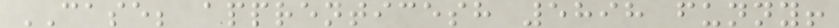CASE; apprenticesh 5898 funny!
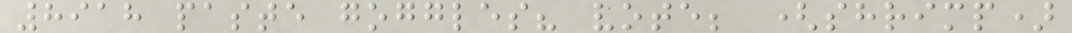8918 paste goggles? vote; (shrimp)
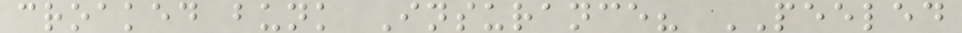croaked bunk Insurance? PEELED
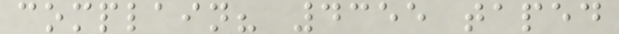complain? 4355 taped
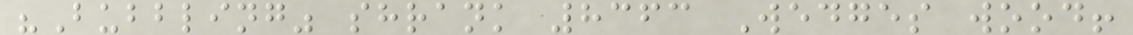"Bubbling" shrank 8363 Wedges wood!
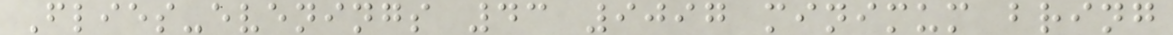Flies-evenings 43 9097 minimum bring
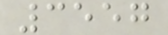3557
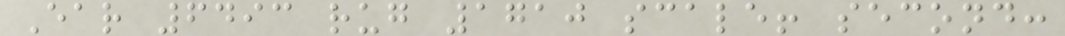Ear 6493 rug 1710 scale! second:
